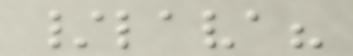/lava?
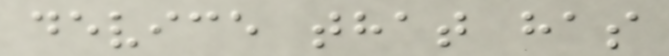device that has
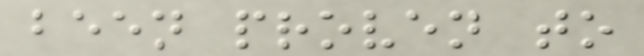been proven to
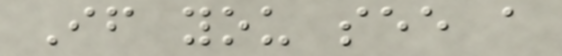If you see a
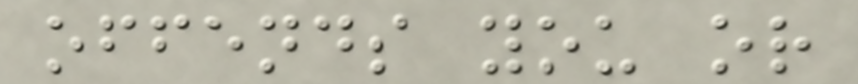offends you or
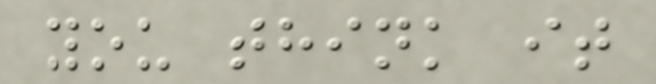you think it
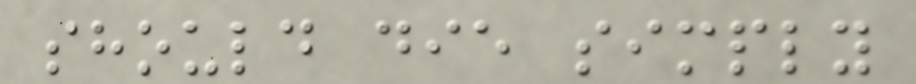should die simply
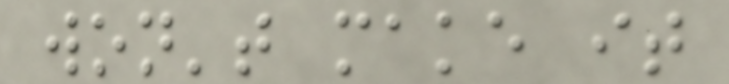won't make it
